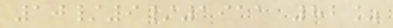10/9/1911 82%
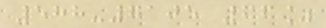588-7105 66%
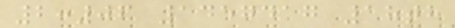2:06 1457417 18th
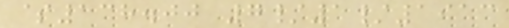$138.00 7/1/1913
